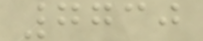7730
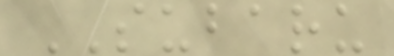SUBARU
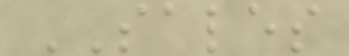SALES
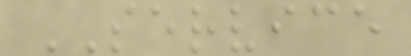SERVICE
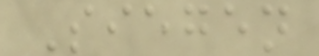Siegen
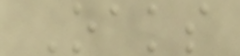Oaks
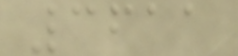3611
